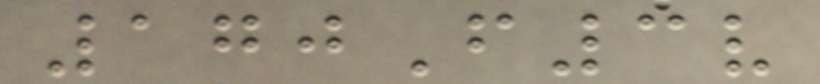170F3v
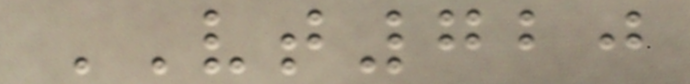VT720
